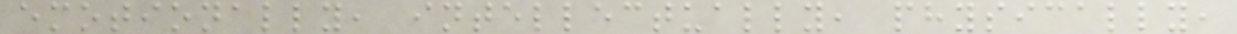emotionally, intellectually, physically,
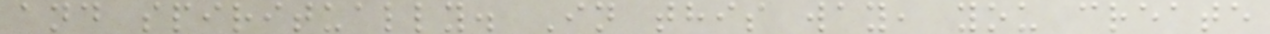and spiritually. In this way, you create
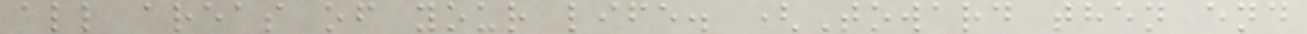all areas of your life. (Toward then end
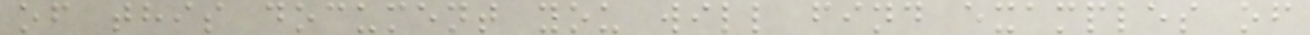of this document you will find examples of
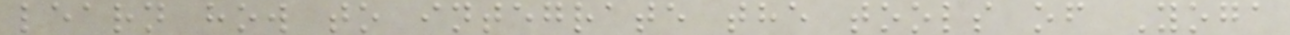learn how to integrate the tools of Yoga
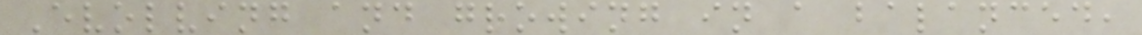Evolving and growing in a balanced,
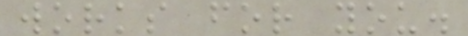works for you.
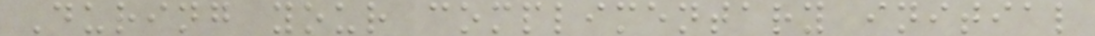During your complimentary initial
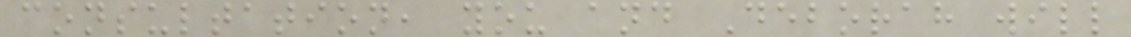consultation, you and Deborah will
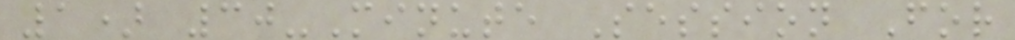1) 30-Minute Session For
